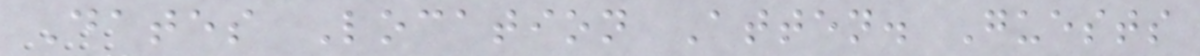Dates Location Atten. Guests
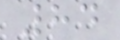84
